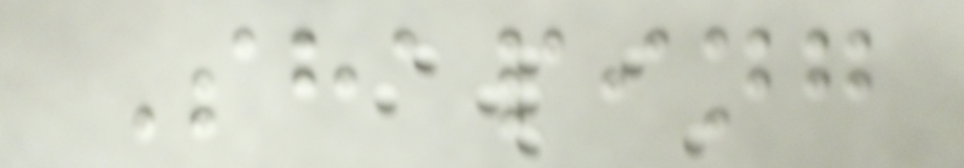Shaping
